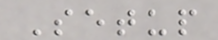Setup
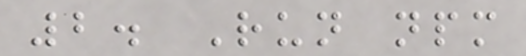2. Run npm
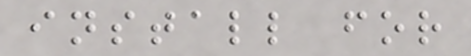install for
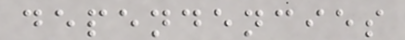dependencies
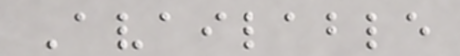Available
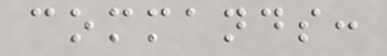commands:
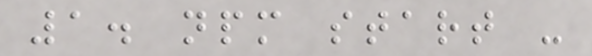1. npm start -
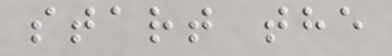start the
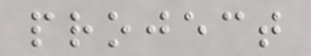project
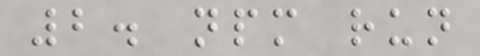2. npm run
